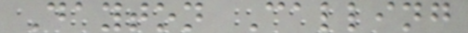Dayton Calling
